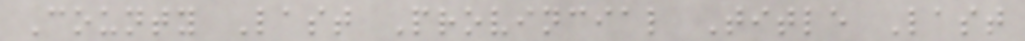County Last Provincial Title Last
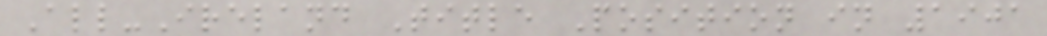All-Ireland Title Position in 1901
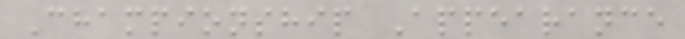Championship Appearance
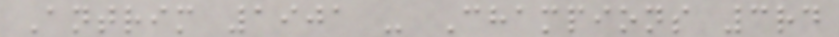Antrim 1901 - Champions 3rd
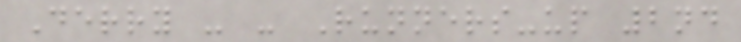Derry - - Runners-up 2nd
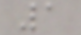1
